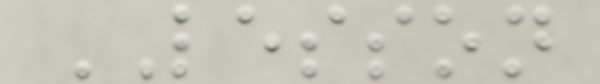LESSON
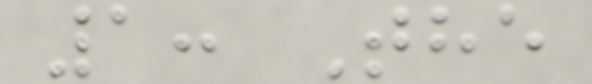1: The
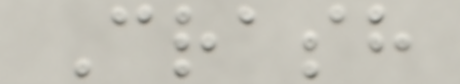Crash
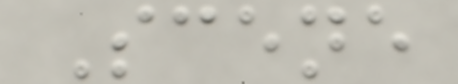Scene
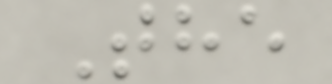The
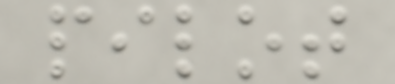pilot
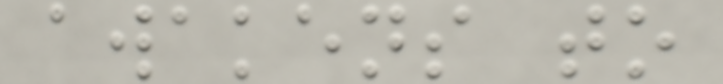awakens to
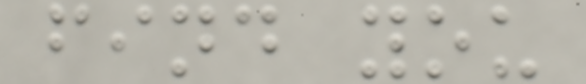find you
